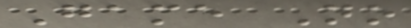Game No
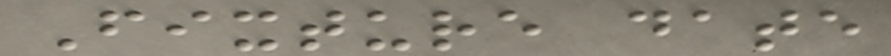Fixture date
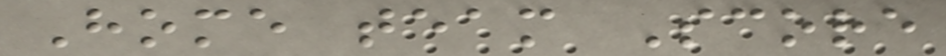Home team Score
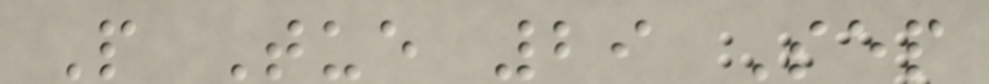P Tue 29 Sep
